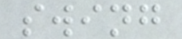swing
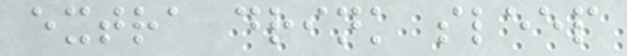extra drink sleep
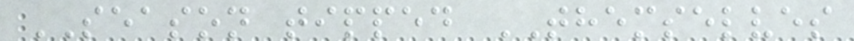SEASON tipped THEMSELVES
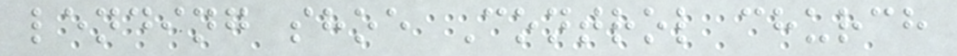lending shoe Control church
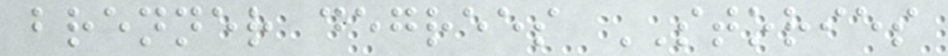brenner degrees STORIES
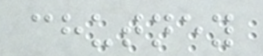chutney
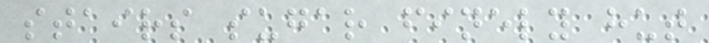stairs sugar finely hut
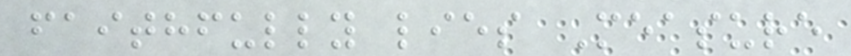faithfully lies Measure
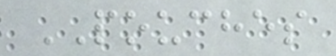POUCHES
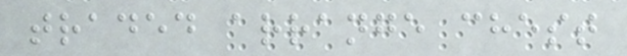traded arrange chest
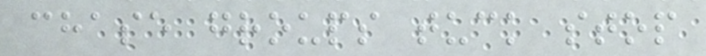chase groups tuck stop
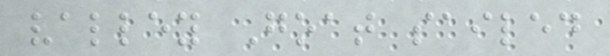valley Goat sailed
